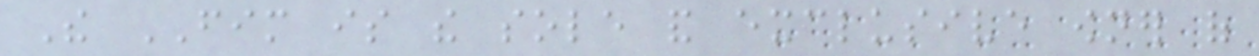The FIM is the sole and exclusive owner of
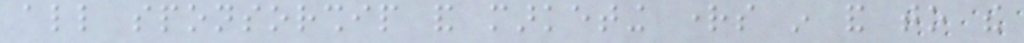all sponsorship and marketing rights in and to the
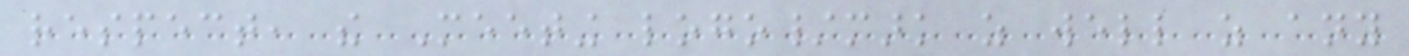respect, the Meeting logo/mark as well as any
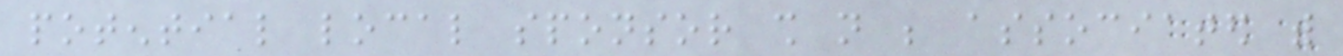potential local sponsor shall not be associated with
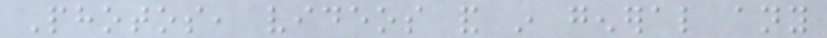Photos, videos and in general any
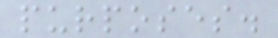purposes.
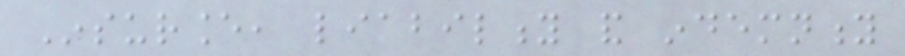Insurance, liability and indemnity
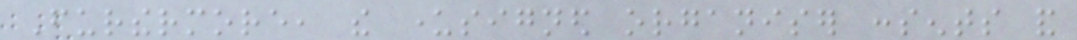Furthermore, the undersigned organiser consents and
